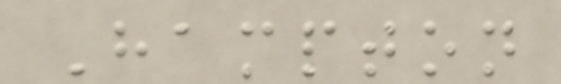Hampton
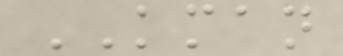KMAN
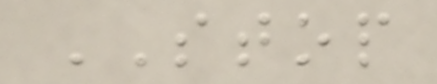STOP
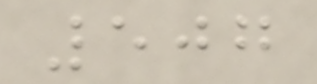507
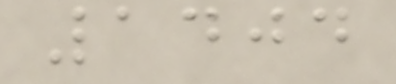1404
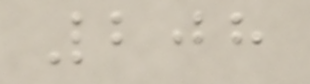208
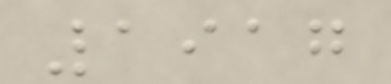1917
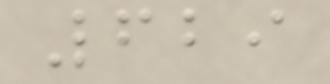629
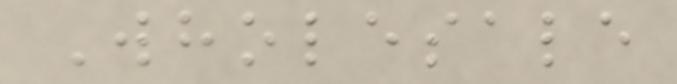Wholesale
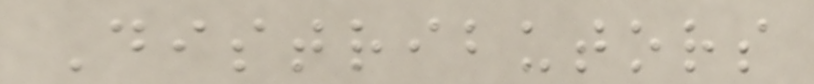Distributors
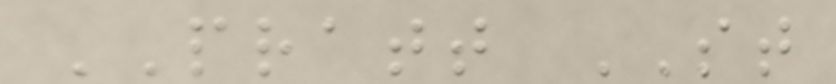PRATT ST
